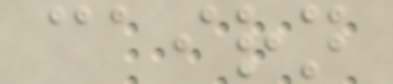cairn
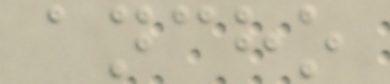ancho
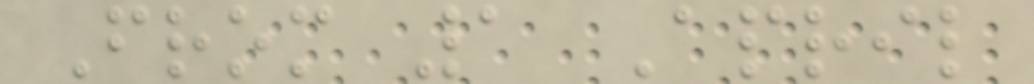From 1 April
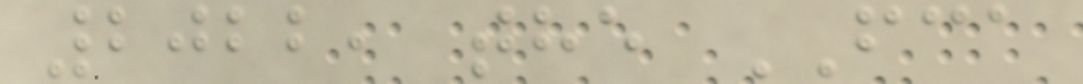2022, the FCA
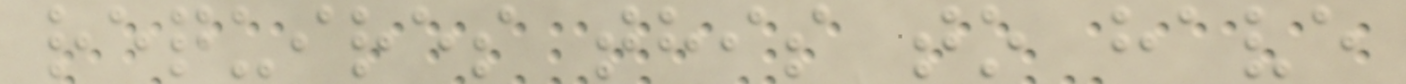requires this to have
